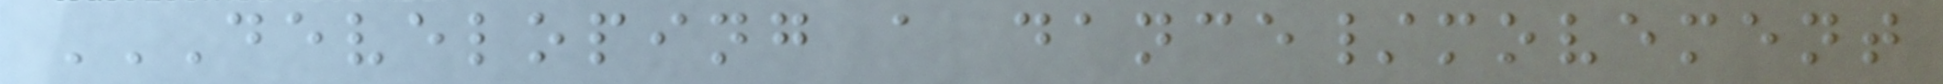DEVELOPING A DANCE/MOVEMENT
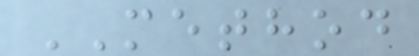METHOD
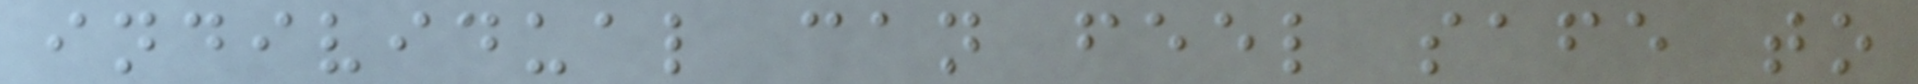individual can feel safe to
